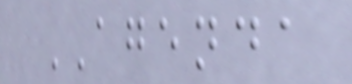AGENDA
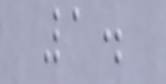1.
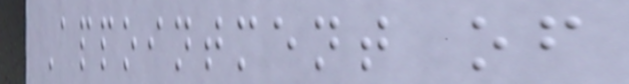Appointment of
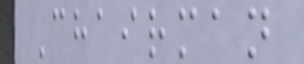Chairman
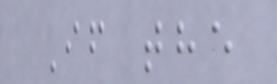If the
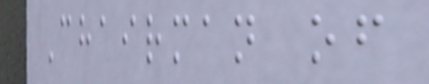Chairman of
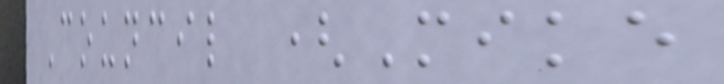Council (Mike
